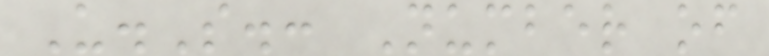U.S.: Number of
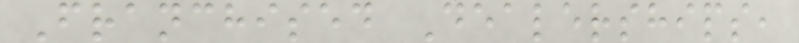Franchised Dealerships,
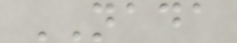NADA
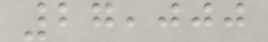27,000
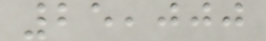25,000
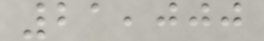21,000
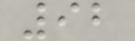92
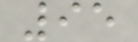95
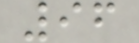96
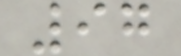97
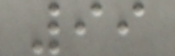99
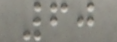60
